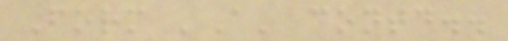Form 'A' contd..
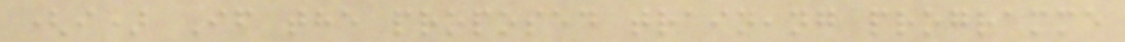(i) If the proposed training programme
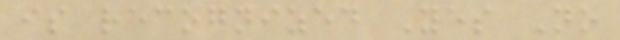is recognized Yes No
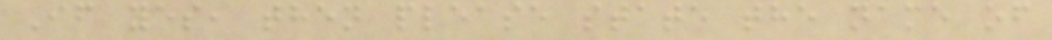If yes, then please state the name of
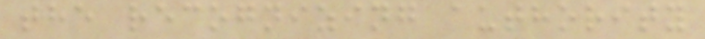the recognizing authority
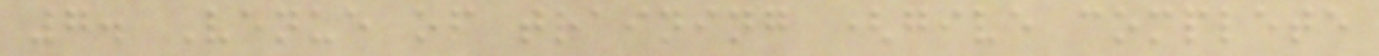7. Venue of training (give complete
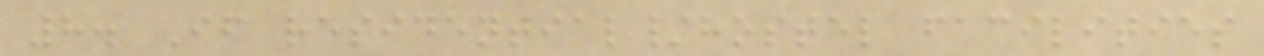8. If residential/hostel facilities
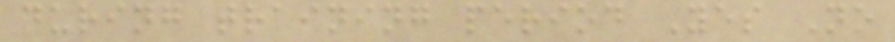during training period Yes No
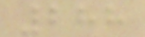288
